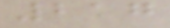217
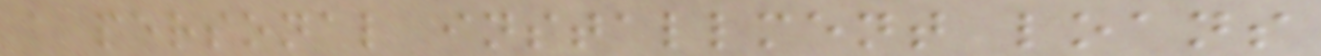a personal installment loans
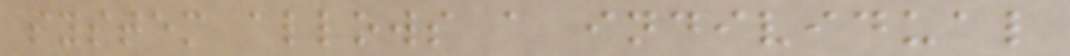system allows a individual
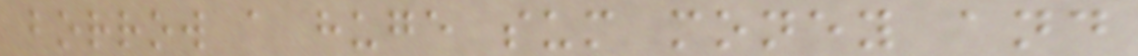borrow a huge sum money and
